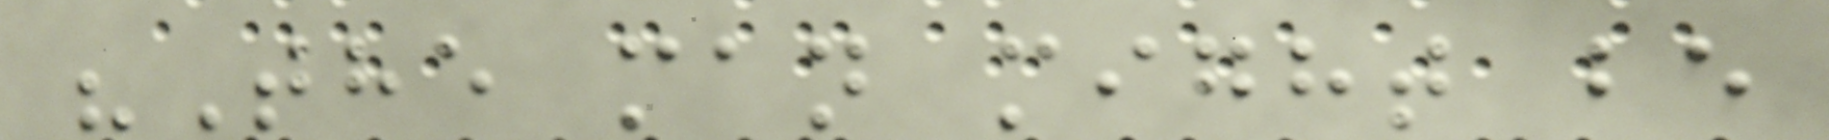"The man might be
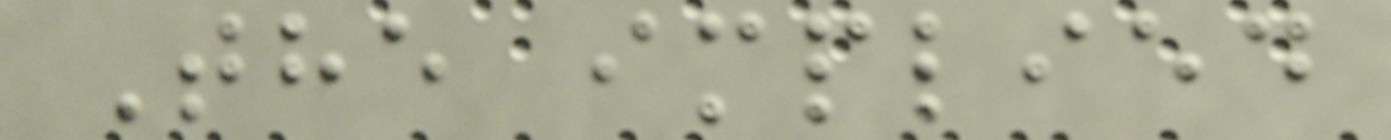The implied
